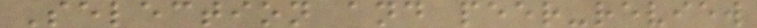Selection and peer-review
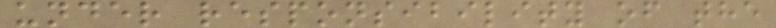under responsibility of the
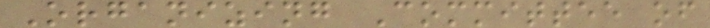Organizing Committee of
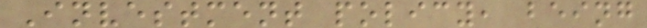Investment policy, being
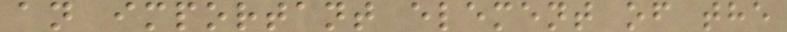an important element of the
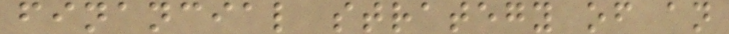financial strategy of an
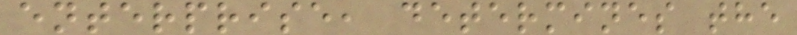enterprise, determines the
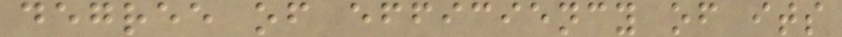degree of efficiency of its
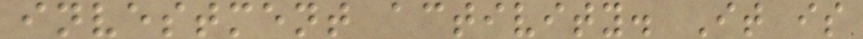investment activity. It is
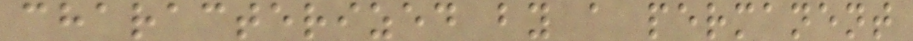characterized by a permanent
